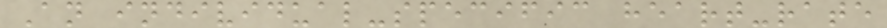An individual-specific heart-rate
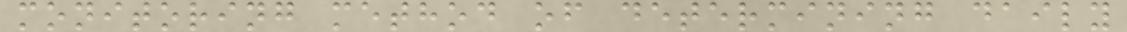monitoring method of determining daily
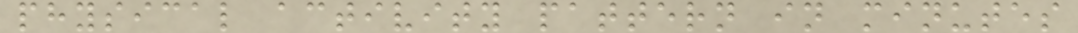physical activity pattern in minutes
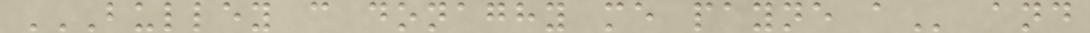BULLEY C DONAGHY ME PAYNE A and
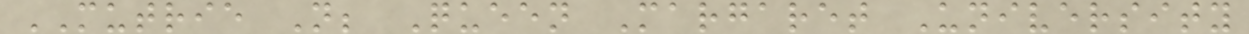MUTRIE N; Queen Margaret University
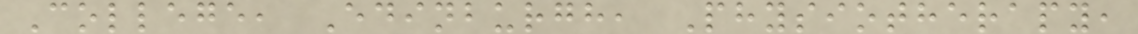College, Edinburgh, Physiotherapy,
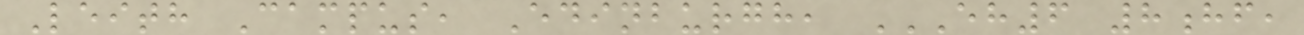Leith Campus, Edinburgh, EH6 8HF,
